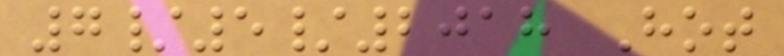7/5/2018 Hot
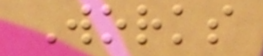Works
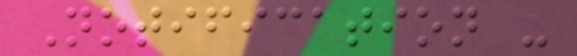Notification -
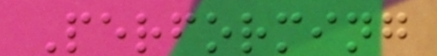Performing
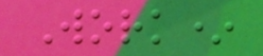Work*
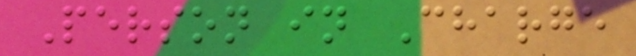Person in Charge
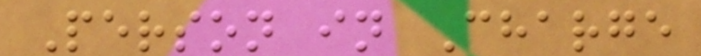Person in Charge
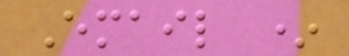Email *
